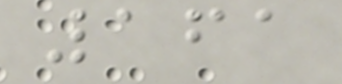161
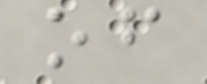of
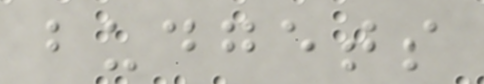budgets
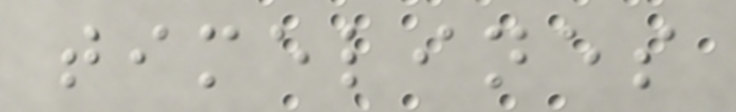timelines
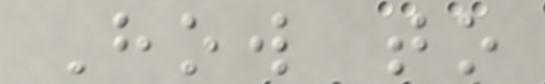How to
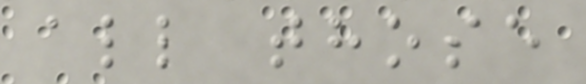all those
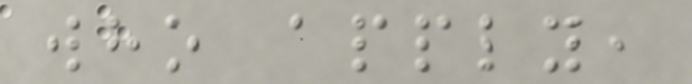who apply,
